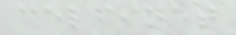celfinet
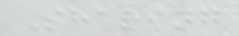Sharing
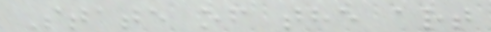State of the art
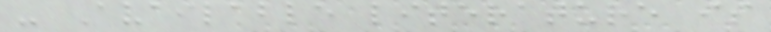- Available literature is
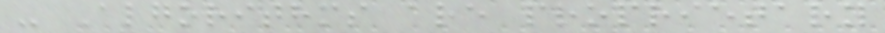- Algorithms are proprietary
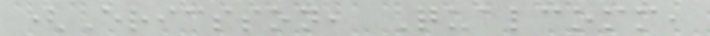(Ericsson, Qualcomm,
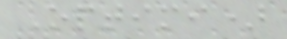Optimi)
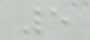5
